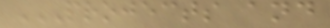PROJECTS AND
